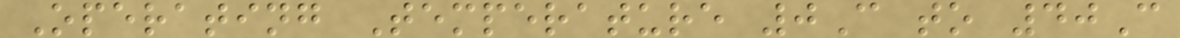Operating Temperature 0C to 40C
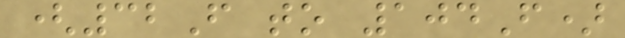(32F to 104F)
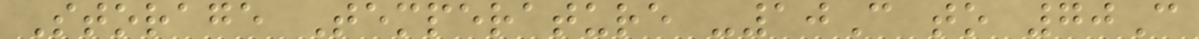Storage Temperature -10C to 70C
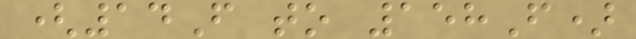(14F to 158F)
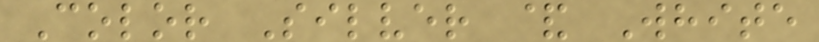Color Silver & White
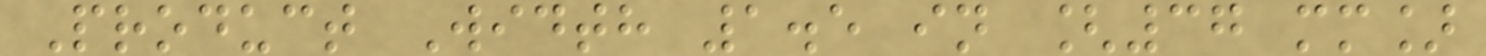Product Width 1.5 in [37 mm]
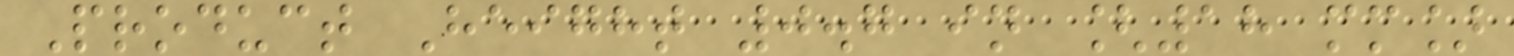Product Height 0.7 in [18 mm]
